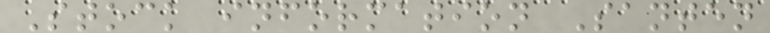Stock information Santen
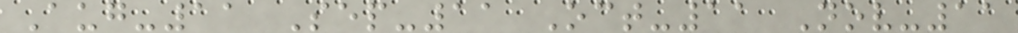Aug-11 Sep-11 Oct-11 Nov-11
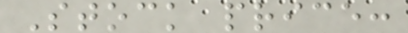Stock price:
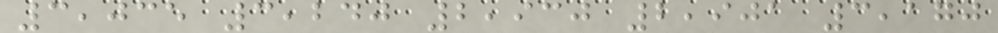3,035 3,240 2,930 2,901 3,170
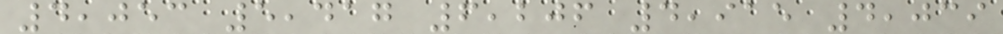4,053 5,417 6,206 4,915 4,039
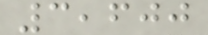3,600
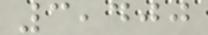3,400
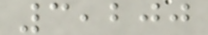3,200
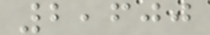2,600
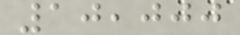10,000
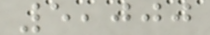5,000
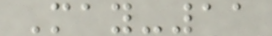May-11
